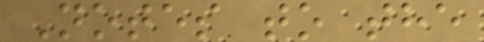Notes to the
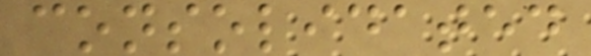consolidated
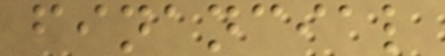financial
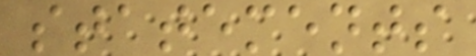statements
